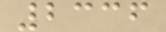2336
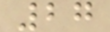27
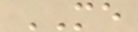ME
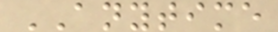ANYTIME
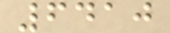6410
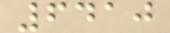6410
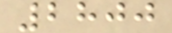2800
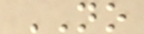NO
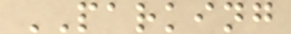PARKING
